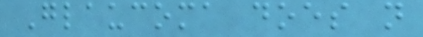Glaucoma does not
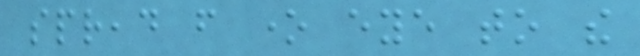spread from one eye to the
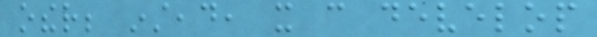other; instead, it can develop
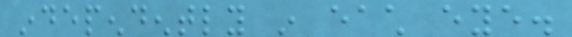independently in each eye.
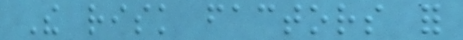The risk factors for
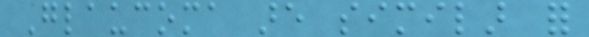Glaucoma are similar for
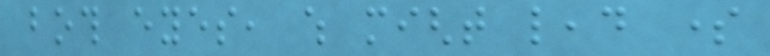both eyes, which might lead some
